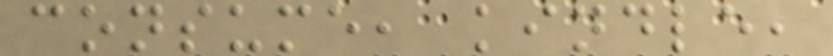consume, kindle,
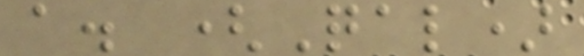a. (Qal)
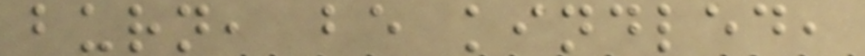burn, be kindled,
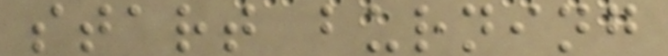start burning
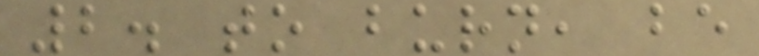2. to burn, be
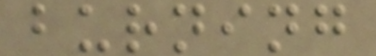burning
